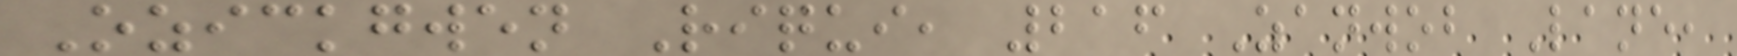Ozickgwen Riqui, 216 Zanwob Lane,
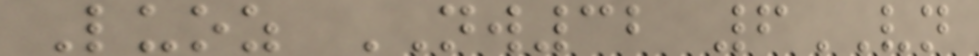Luoz NW32 6VN
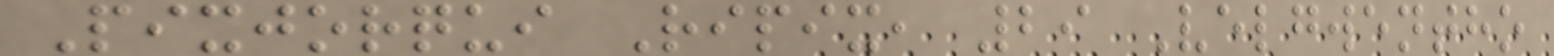Pixjorqui Ripix, 29 Velgwentho
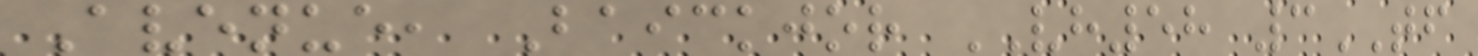Avenue, Baickjor VH58 3TF
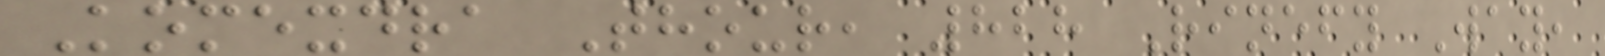Komexdra Thour, 828 Rinefy Way,
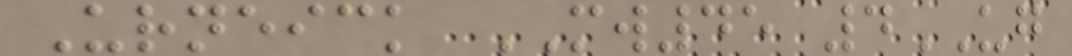Urneick MW45 4UG
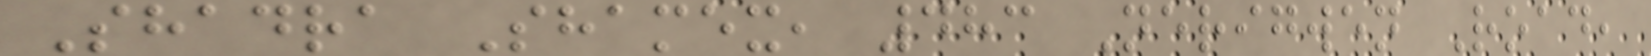Shadra Shamex, 483 Nerigwen Road,
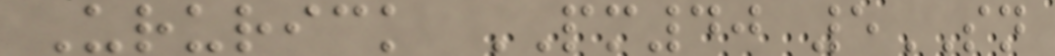Ururick PM40 5SN
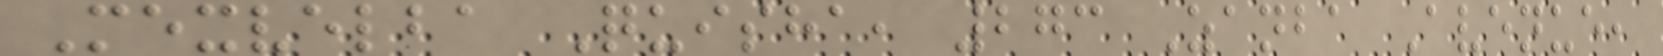Mexvelba Quisha, 273 Zanba Avenue,
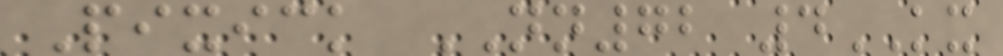Pixick NN72 4KX
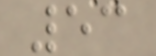53
